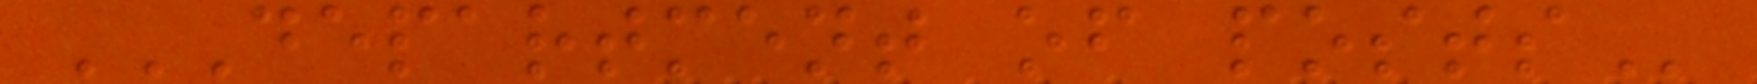DEPARTMENT OF POSTS
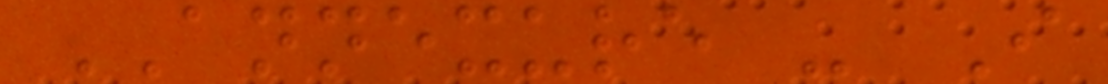ANNEXURE - I
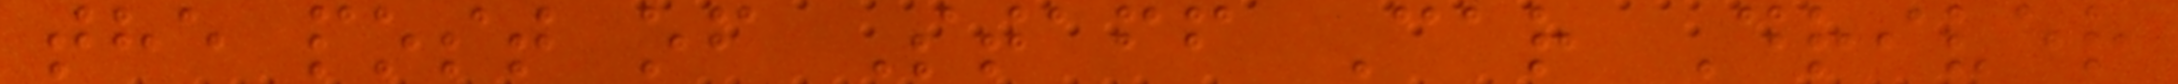the post of Staff Car Driver
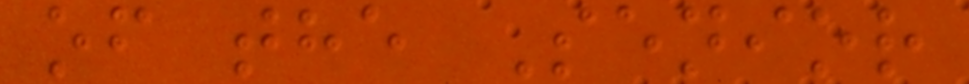of the Senior
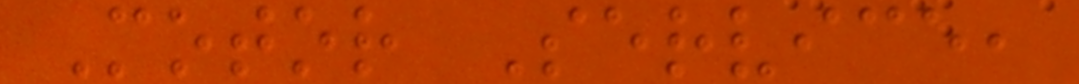Motor Service,
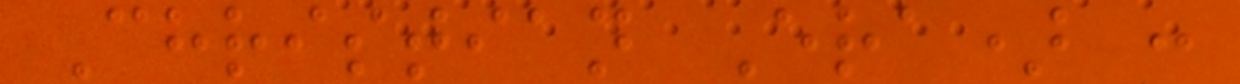Christian Era) :
